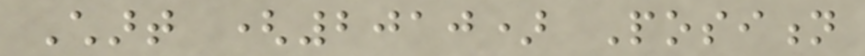Chart (2010) Position
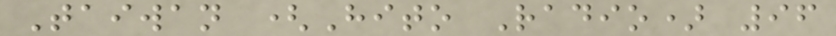Taiwan (Hito Radio) 96
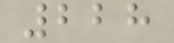228
